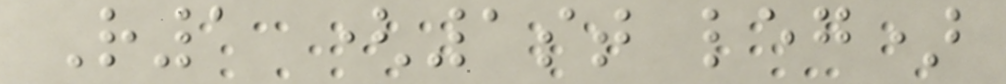R1 (1st leg)
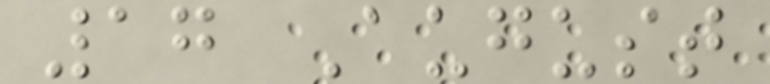17 August
